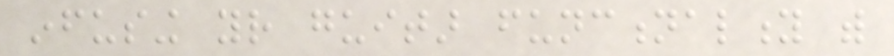infusing your guitar functionality with
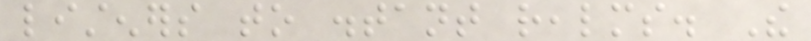listeners to distant realms. The
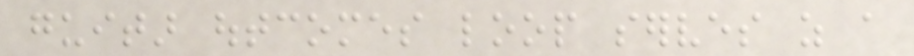guitar outcomes loop serves as a
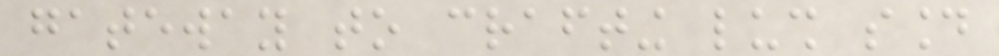gateway to crafting lush sound
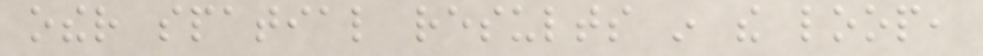other spatial results in the loop,
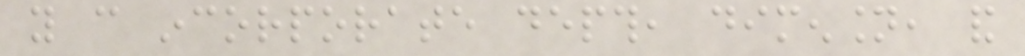you can incorporate depth, dimension, and
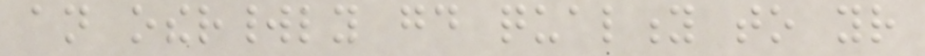an otherworldly good quality to your
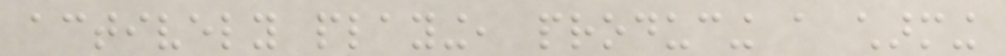actively playing, producing a charming
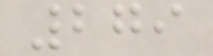279
